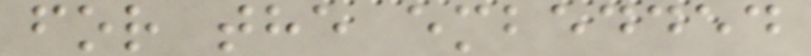for the embedded
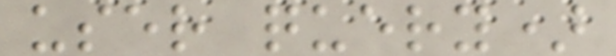user query)
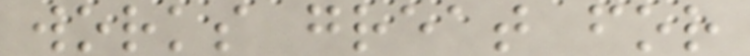works great for
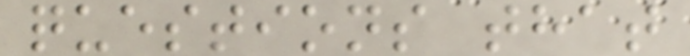questions that
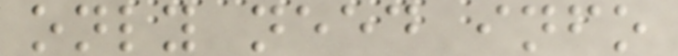only need info
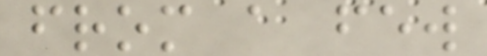from a few
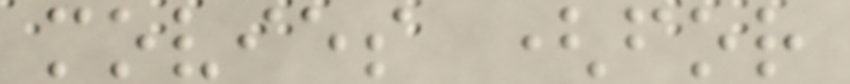movies (for
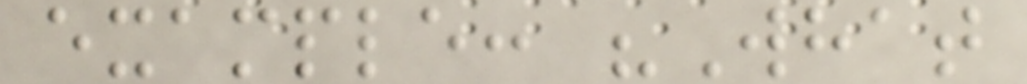example: "What
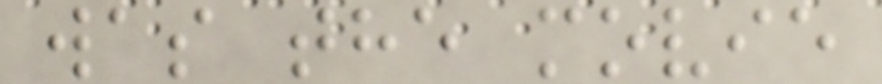was the movie
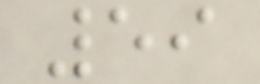59
